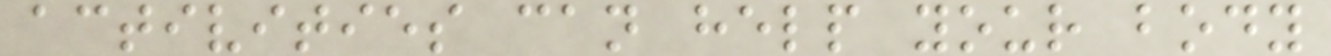activities can help your body
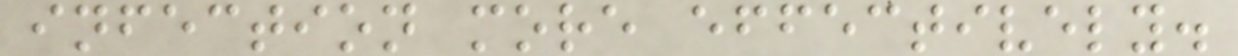infection more effectively.
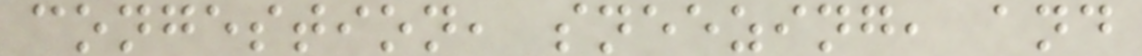congestion, sneezing, and
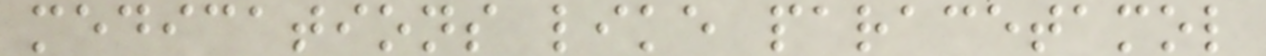medications like paracetamol
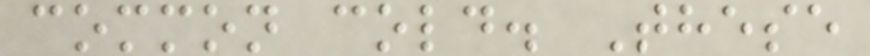common cold. These
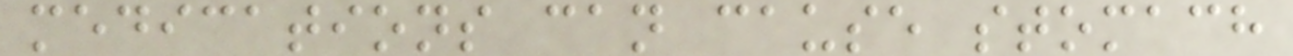medications can cause stomach
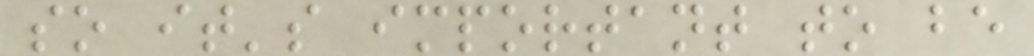so it's important to be
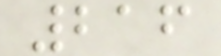216
